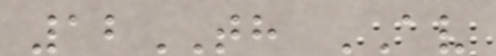12TH AV
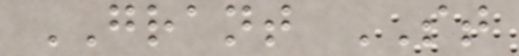GRANT ST
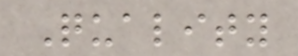Quality
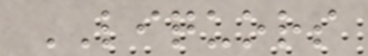LIQUORS
